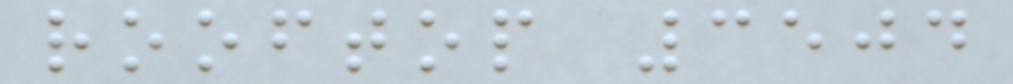rooftop 3504
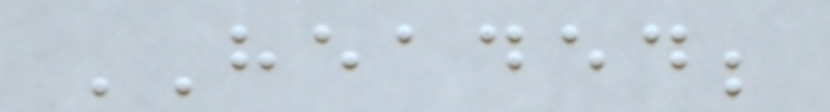HEADED;
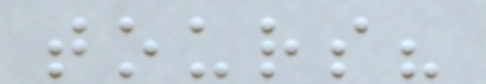tours?
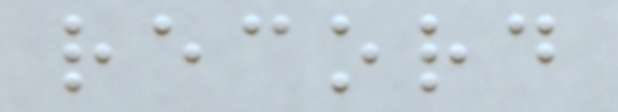record
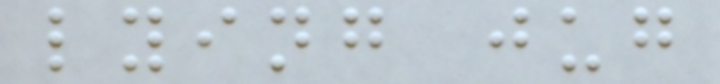lying jug
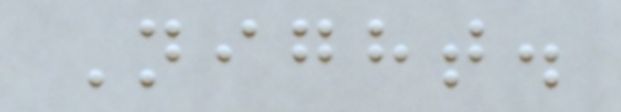Night.
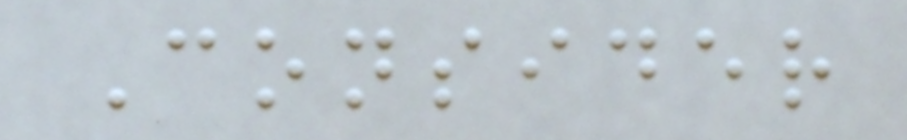Consider
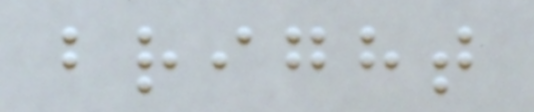bright
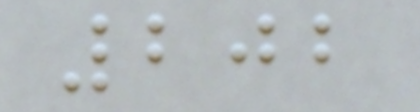202
